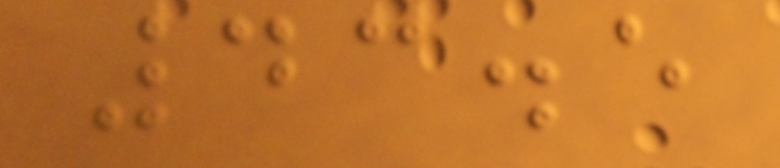43.5
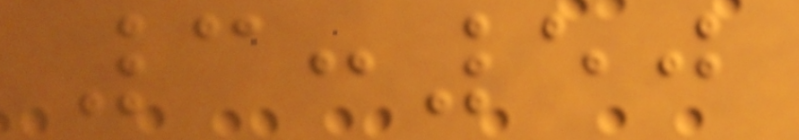3:50
